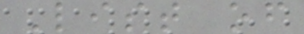List of
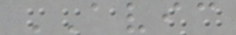AVIC
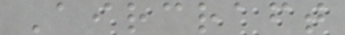Aircraft
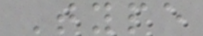Type
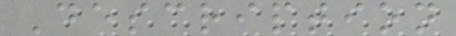Description
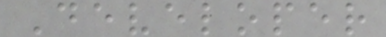Developer
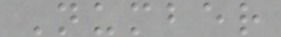Number
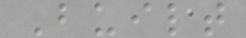Built
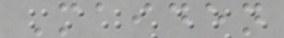Maiden
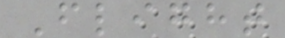Flight
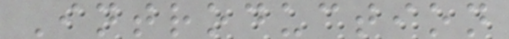Introduction
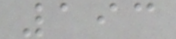193
